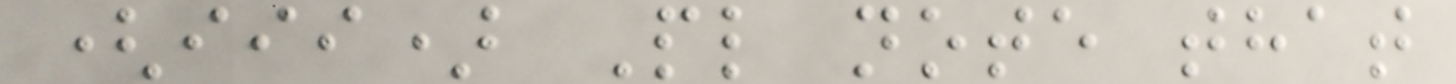(iii) Pl note that
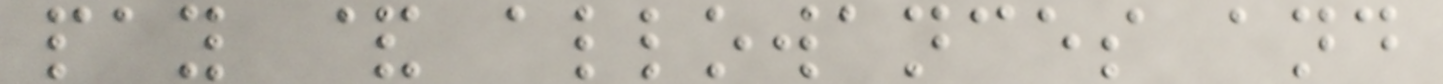pay & allowances and
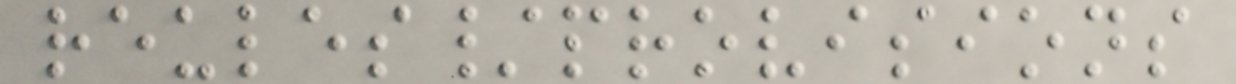reules/provisions
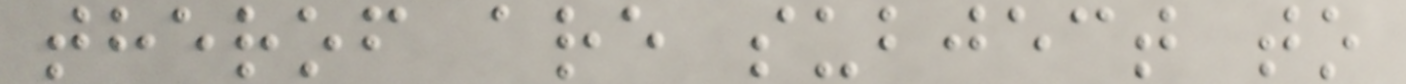therof are subject to
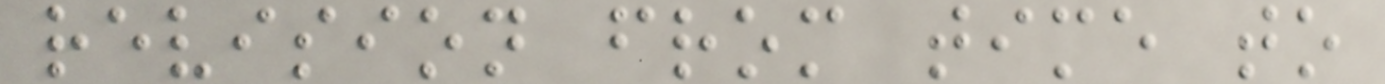revision from time to
